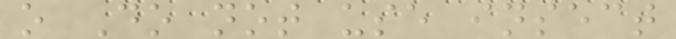o Do not use insect
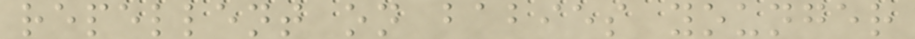repellent on babies younger
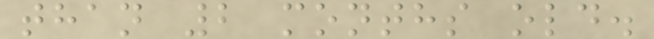than 2 months old.
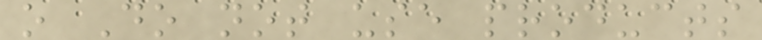o Do not use products
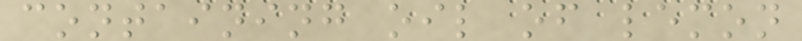containing oil of lemon
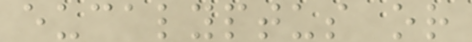eucalyptus or
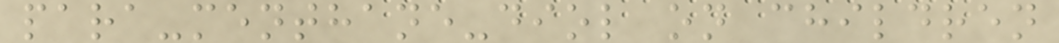para-menthane-diol on children
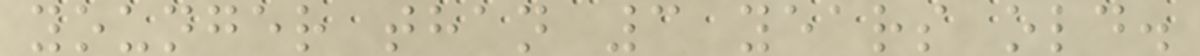younger than 3 years old.
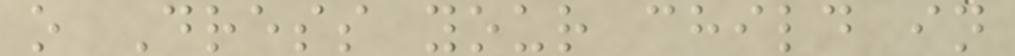o Dress your child in
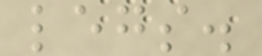legs.
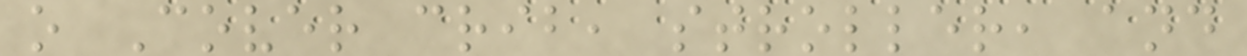o Cover crib, stroller, and
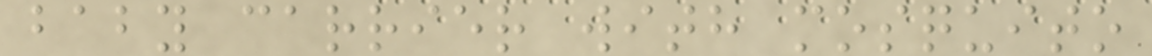baby carrier with mosquito
